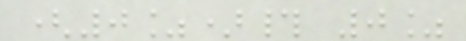(0%)# 0%
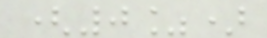(0%)
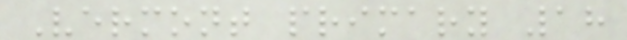Vermont primary 18
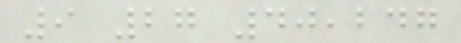9 27 40,247
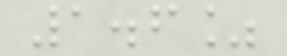1.6%
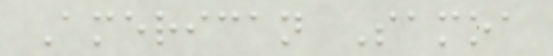American Samoa
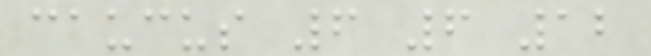caucus 6 6 12
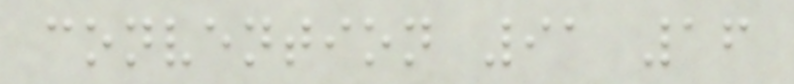convention 91 16
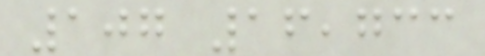107 16,733
